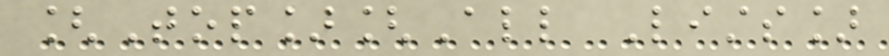[Top][All Lists]
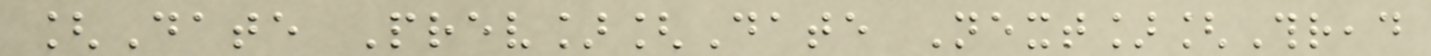[Date Prev][Date Next][Thread
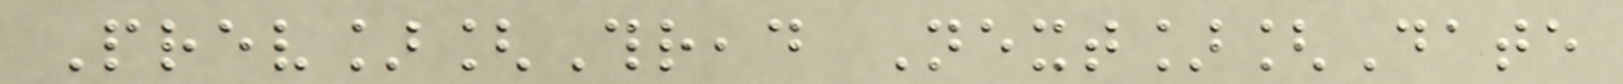Prev][Thread Next][Date
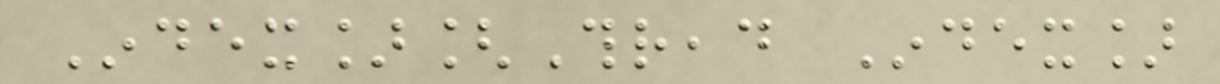Index][Thread Index]
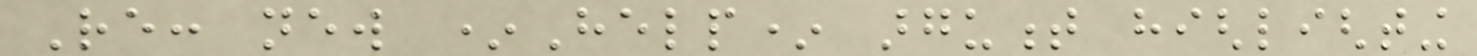Re: new *Help* argument highlighting
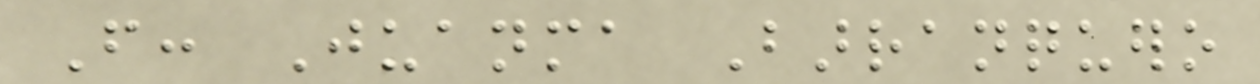From: Juanma Barranquero
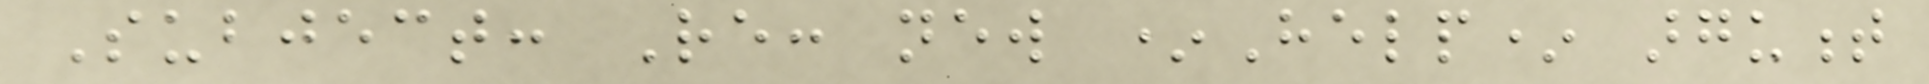Subject: Re: new *Help* argument
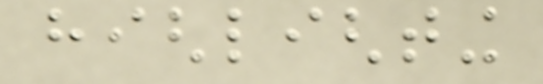highlighting
